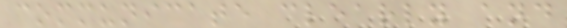communicate clearly and
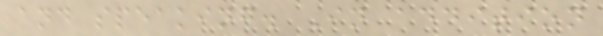and speaking. In addition
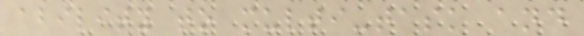ability to multi-task and
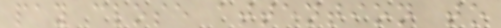pay close attention to
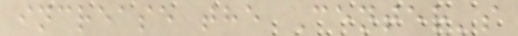increase the Center's
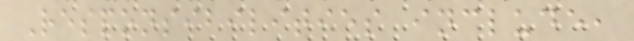Responsibilities include,
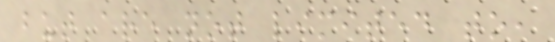but are not limited to,
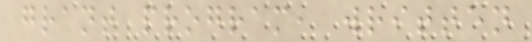grant program, written
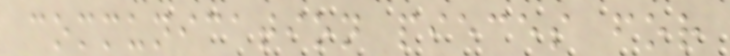communication pieces for
